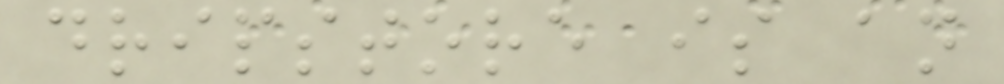dripstore is an
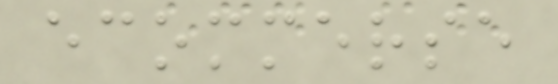ecommerse
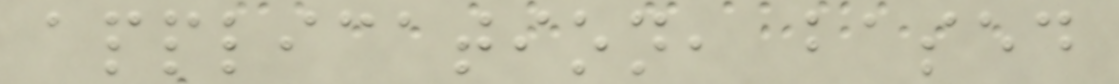application, based
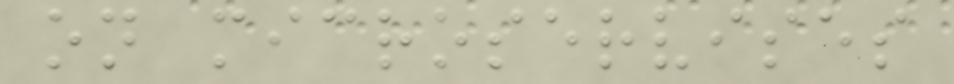on microservises
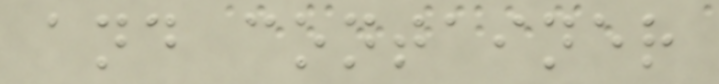and container
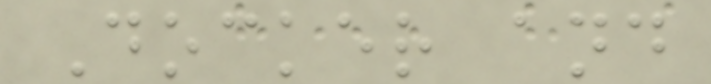Docker and
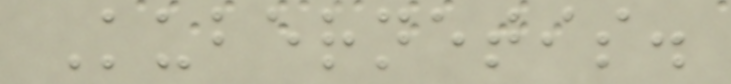Kubernetis.
